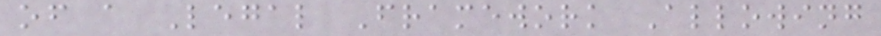of a Legal Framework Allowing
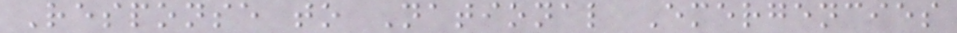Response to National Emergencies
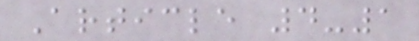Article 4-1
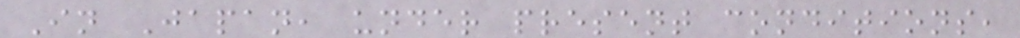In Japan, under present conditions,
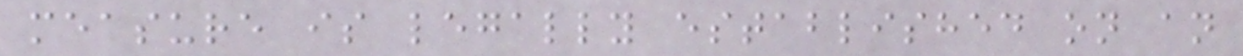measure is legally established on an
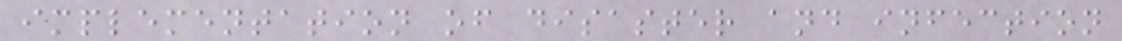implementation of disaster and infection
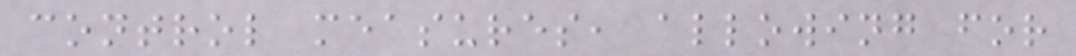control measures, allowing for
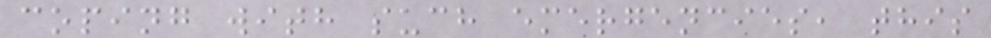coping with such emergencies, this
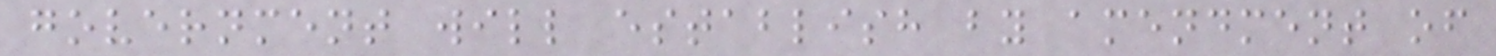government will establish by amendment of
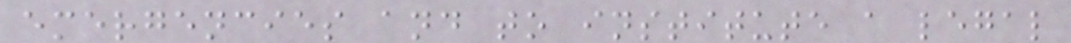emergencies and to institute a legal
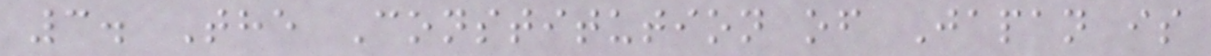3. The Constitution of Japan is
